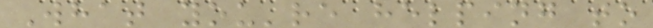What you're helping to
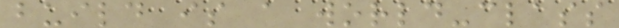build is a world-class
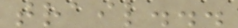trail...
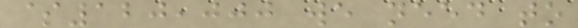$120,000 we need to
